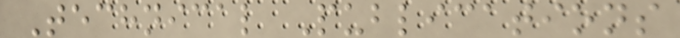Technical Publications
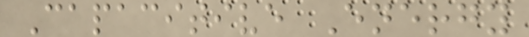Capacitive Energy
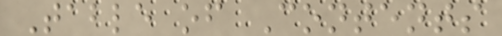Table of Contents
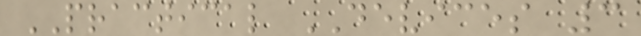PRACTICAL DEVICES 3
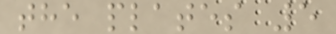the plates 5
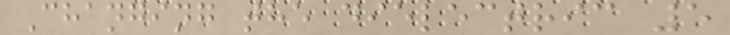Changing the dielectric 5
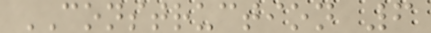CONSTRUCTION 6
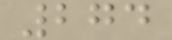274
